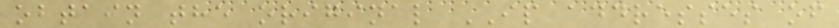obtain the original IP addresses of
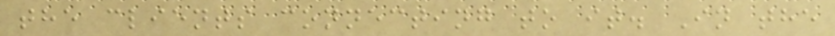the clients connecting to it. In the
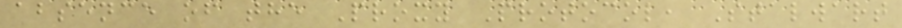absence of the Proxy Protocol, Stalwart
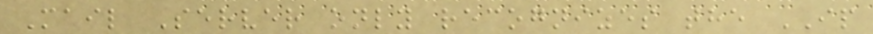Mail Server only recognizes the IP
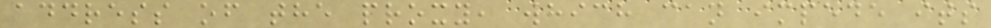address of the proxy, which can impede its
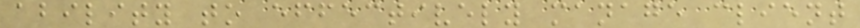ability to effectively manage client
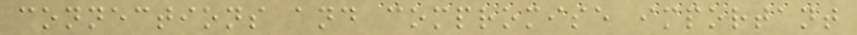connections and compromise important
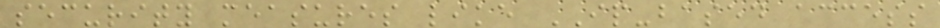security measures like IP-based access
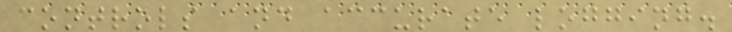controls and accurate logging.
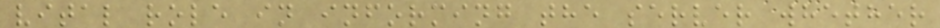vital role in informing the server whether
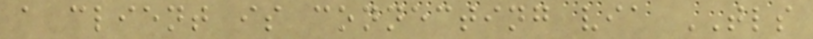a client is connecting via TLS
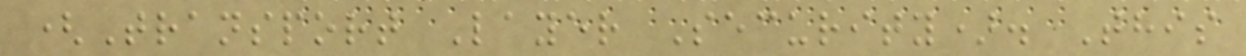(Transport Layer Security). This
